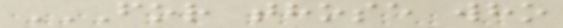FOR THOSE WHO
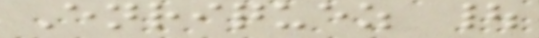Enriquez |
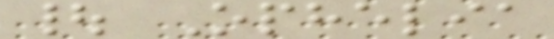| Ophelia
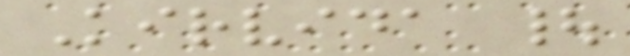Kirvida |
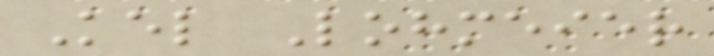Kel Lohmeier
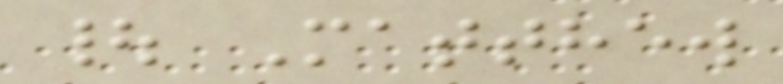| Matthew
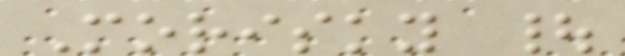Morisky |
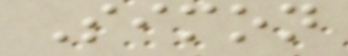Simon
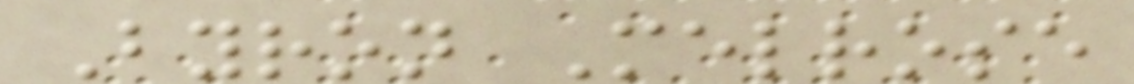Byron Melrose
